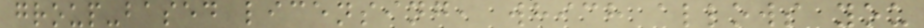group-based licensing, which allows you
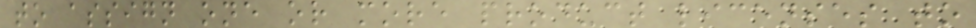to assign one or more product licenses to
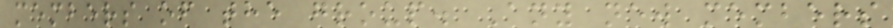members of the group. Any new members
